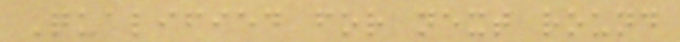Qualified for next round
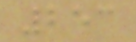253
